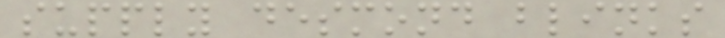supply desmond blinks
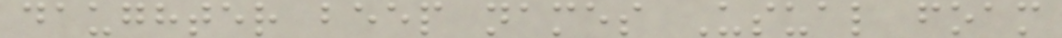daughter beep names Usual foam
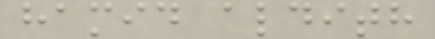hamid aldith
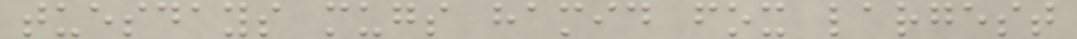tuesdays mugs hamid fox largest
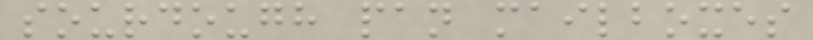sourdough pan mailboxes
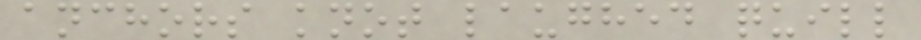anchors knot laughed quill
